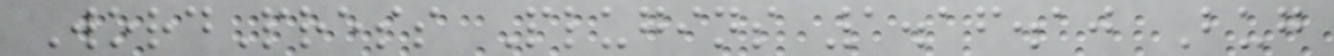WordPress Plugins 1.16.10 Bug
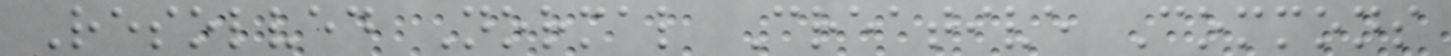Resolved Normal Creative Commons
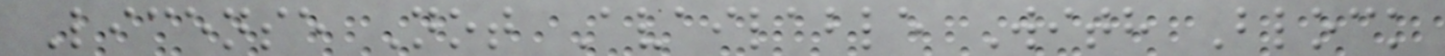License Not Available With Block
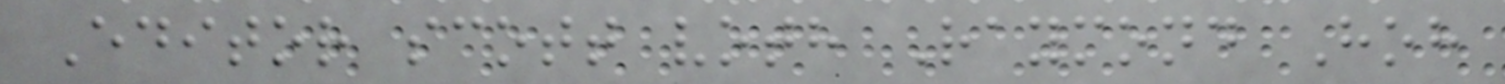Editor scott voth Raymond Hoh
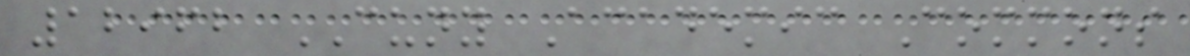12962 CUNY Academic Commons
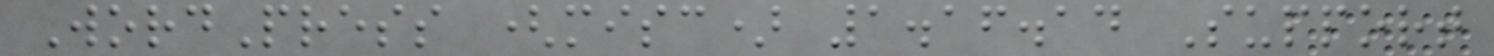WordPress (misc) 1.16.14 Support
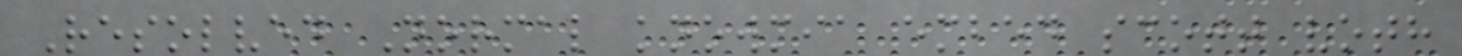Resolved Normal knowmia embed scott voth
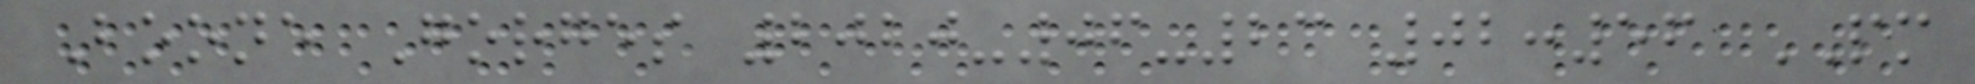Boone Gorges 2020-06-23 02:56 PM
